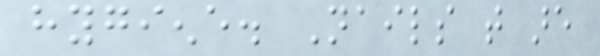hygiene. Nails that are
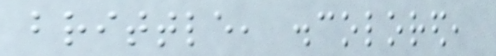brittle, discolored,
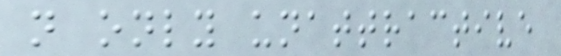not only unattractive
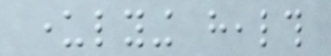underlying health
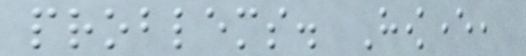problems. However,
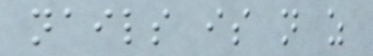nails is not as
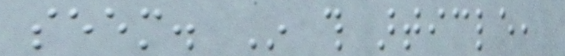seem. In this article,
